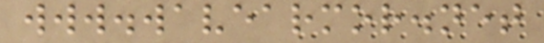www.wavearmor.net
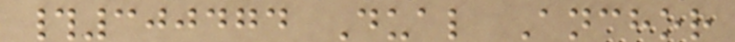#300474 Dual Anchor
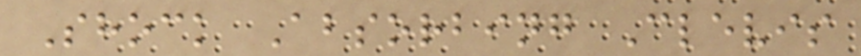Shock Absorbing Clevis
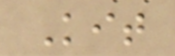Kit
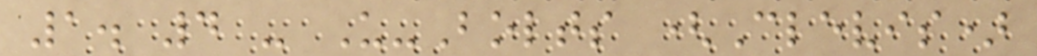1. 4 - U-Bolts (Clevis)
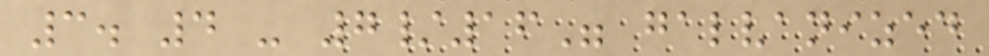3. 4 - 7/16" galvanized
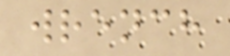wrench
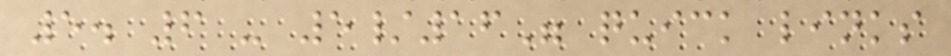5. 6 - 5/16" quick links
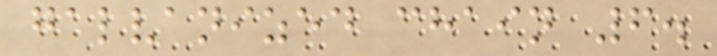galvanized chain 6.
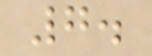7.
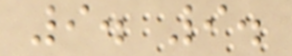9. 9.
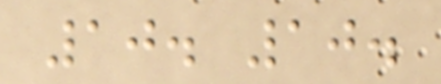10. 10.
